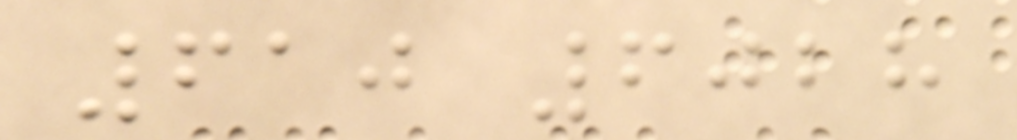610 6028
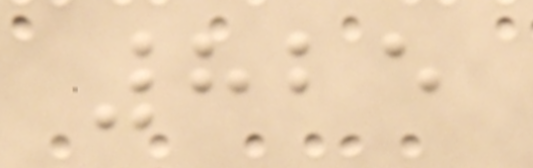825
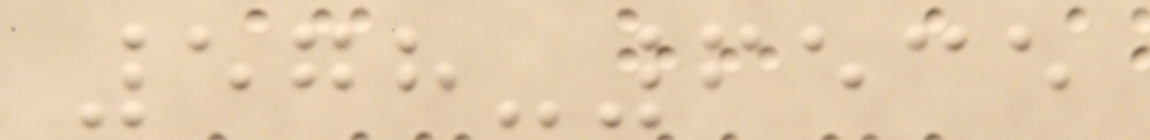578-6535
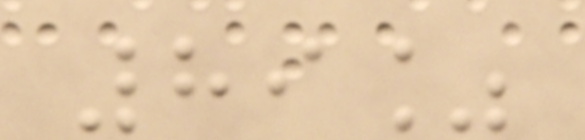89%
